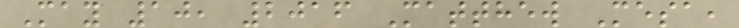May 10, 2016 Matthew Mesa,
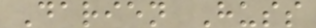Darien Huss
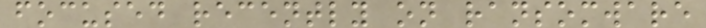focused recently on ransomware
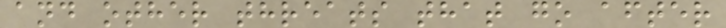and other threats that go after
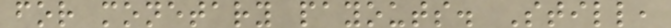for monetary payouts. Still,
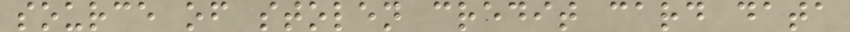source of stolen credit card data
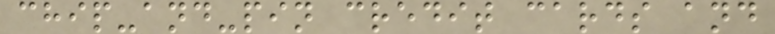chip-and-pin credit cards and
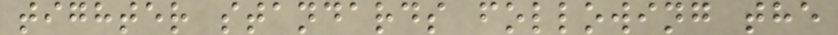tighter standards following the
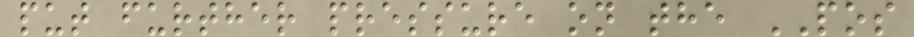put further pressure on the POS
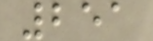251
